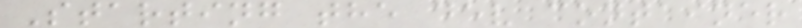Starting the dev container
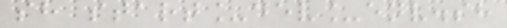sh start_dev_env.sh
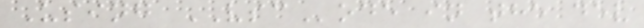Using VSCode in the dev
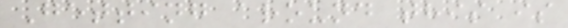Getting around this is
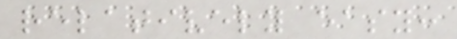relatively easy:
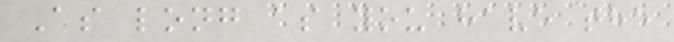As long as you have the
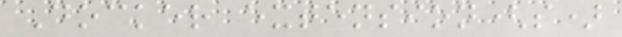Docker extension(s)
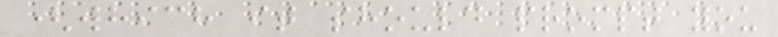(which it should prompt you
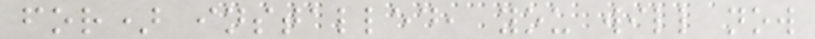for) installed, you will now
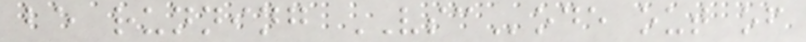be running VSCode out of
